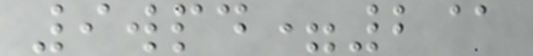9wpd=2@
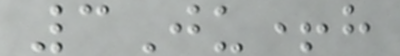3Ju+h
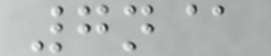7n@
